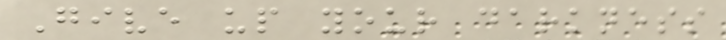Give up your darkness
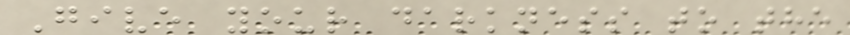Give your darkness to the
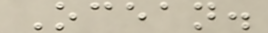Ocean.
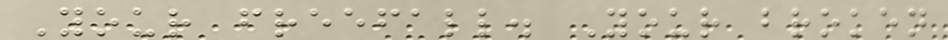Your freefall. Your broken
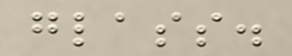glass.
